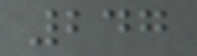247
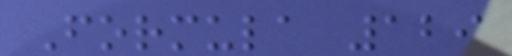Formula 129
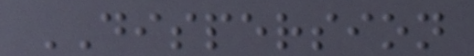DISPERSION
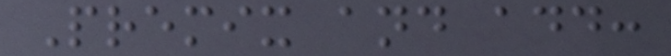Premix and add:
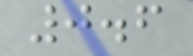0.6
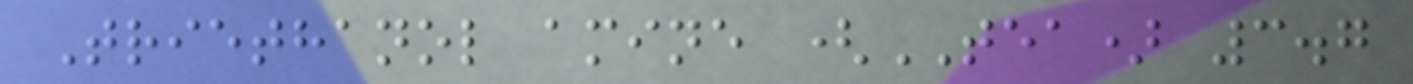Triethanol amine (TEA) 3.7
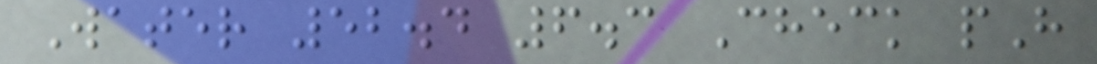Water 52.4 6.3 Check pH
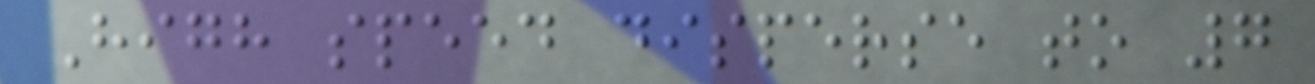High speed disperse to 7
